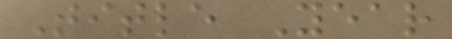Title Year
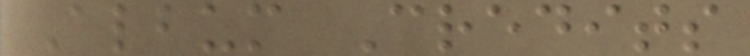Album Credits
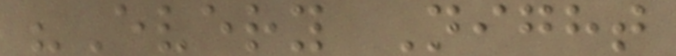"Every Night
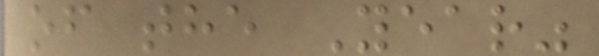of the Year"
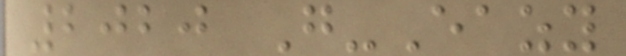2020 G-Eazy
